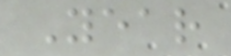Year
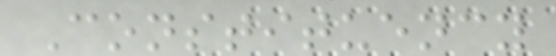Constituency
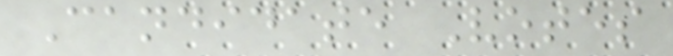Candidate Votes
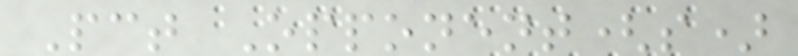Pct Opponent(s)
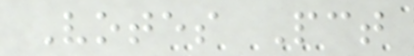Votes Pct
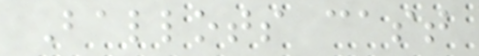Ballots cast
